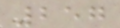257
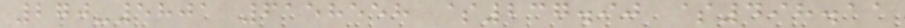270-5801 6158558 $237.90 $498.11
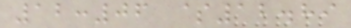12:06 $12.89
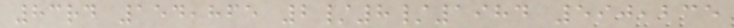83rd 154,865 2/8/1984 590,235
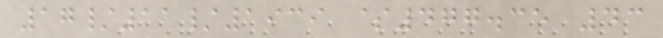17/11/1939 $477.35 43
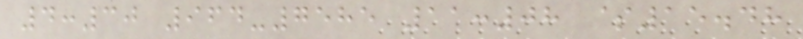4:30 964-7585 11:08 $15.48
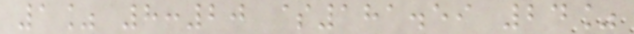1% 8:20 $181.59 24%
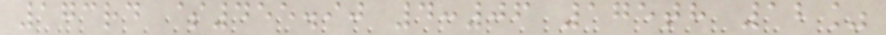173rd $455.90 4:06 175th 12%
